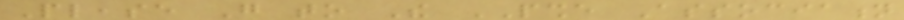Please Go to The PSHE Association
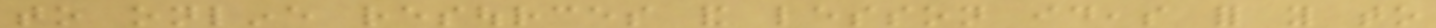to online resources and lesson ideas for you to
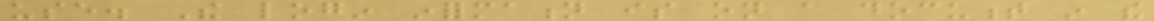use. The login information is on a document in the
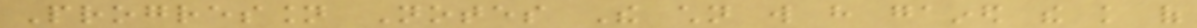Progression Notes The children will have gained the knowledge of
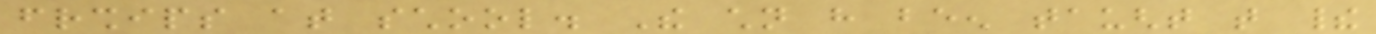friendships at school. The children have been taught that their
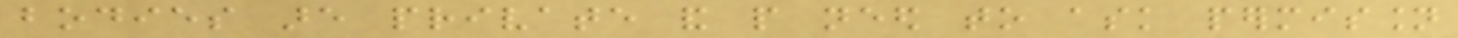bodies are private and people need to ask permission
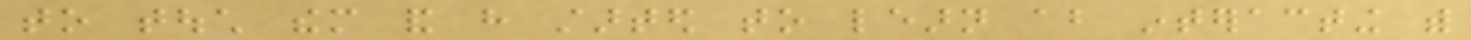to touch them and have started to learn about interacting with
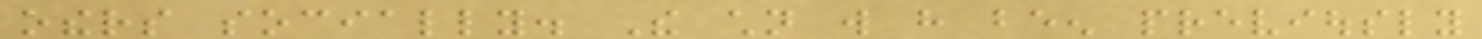others socially. The children will have been previously
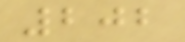202
